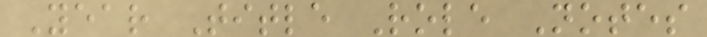Year Title Role Notes
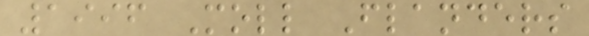1996 Moll Flanders
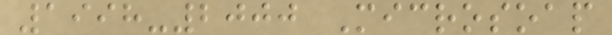1998-2000 Microsoap
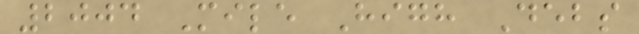2004 Mile High Debs
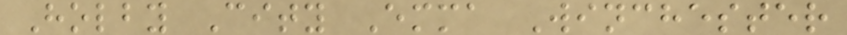Holby City Emma Winchester
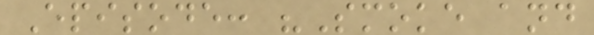Episode: "Smoke and
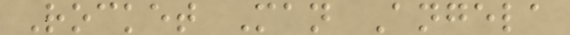Rocket Man Angela
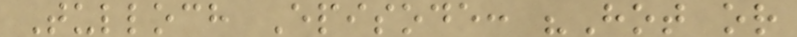Tulloch Episode: "Hot or
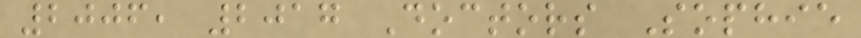2006, 2017 Doctors Sophie
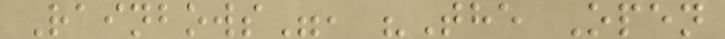Rainbows", "The Open
